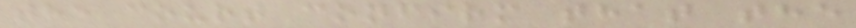the court confirm that the
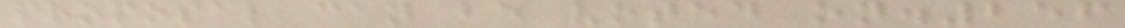proposal can be voted on.256
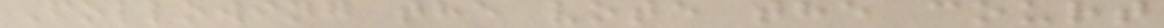Following the vote the court
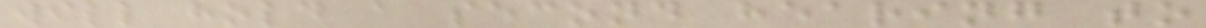will hold a second hearing to
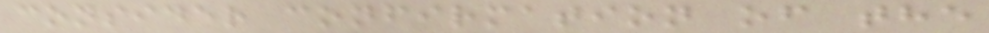consider confirmation of the
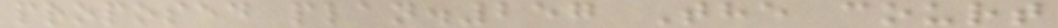proposed plan.257 The court
